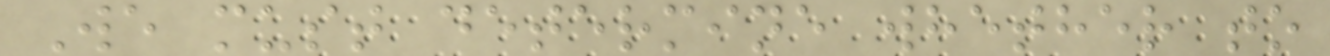We must determine whether to
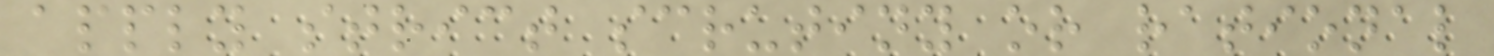apply strict scrutiny or rational
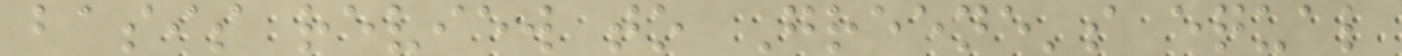basis review to Greene's equal
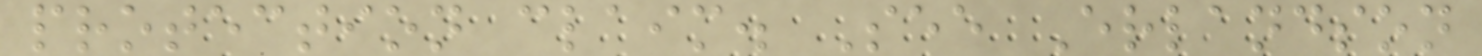protection claim. See Erlandson
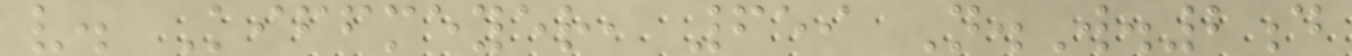v. Kiffmeyer, 659 N.W.2d
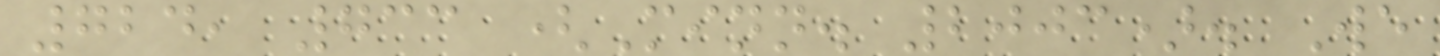724, 733 (Minn. 2003). We
